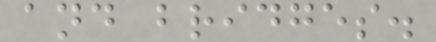and bridges.
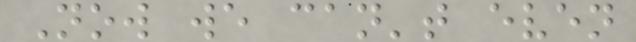Now we can't even
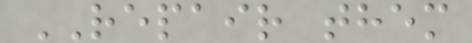REPAIR them
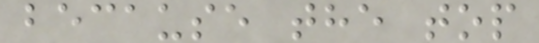because the top
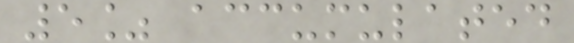5% accumulated
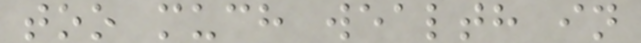too much wealth in
